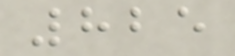825
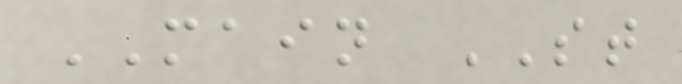MAIN ST
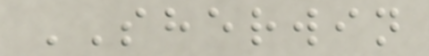SHERWIN
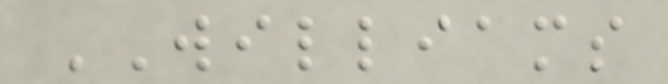WILLIAMS
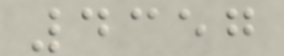4357
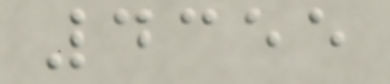4355
